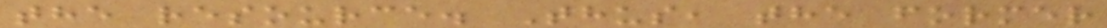the resource. Thus, the former
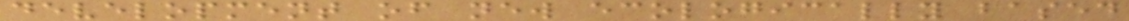development of new ecologically based
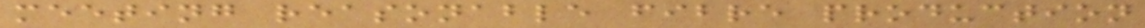meeting reasonable fibre production
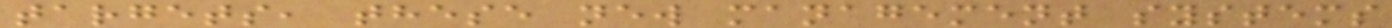targets, these new management systems
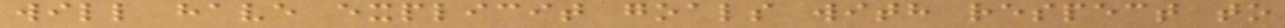will have explicit goals with respect to
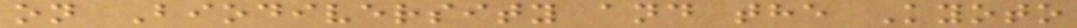on Biodiversity and the Kyoto
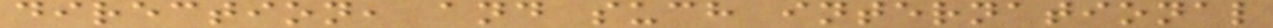direction, and such international
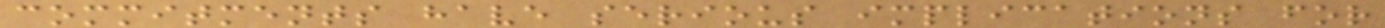commitments have serious implications for
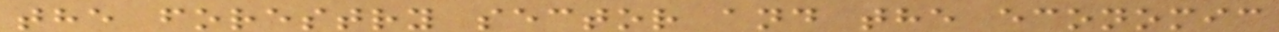the forestry sector and the economic
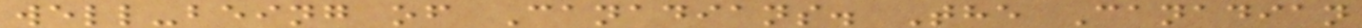well-being of Canadians. The Canadian
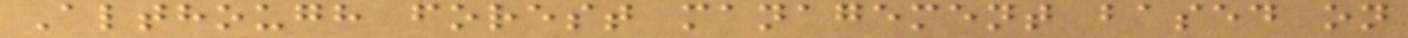Although forest management based on
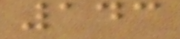143
